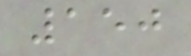150
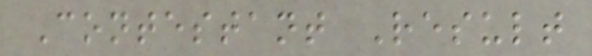Contestant Result
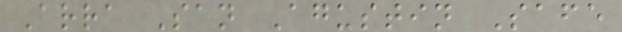Arra San Agustin Safe
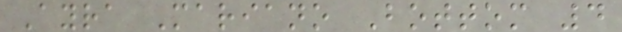Ayra Mariano Bottom 4
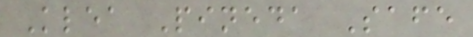Klea Pineda Safe
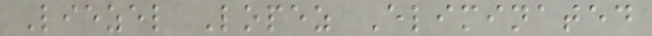Liezel Lopez Eliminated
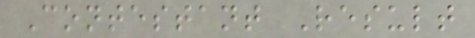Contestant Result
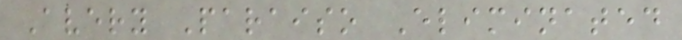Avery Paraiso Eliminated
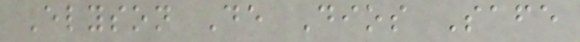Elyson De Dios Safe
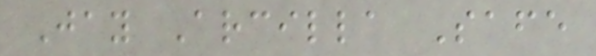Jay Arcilla Safe
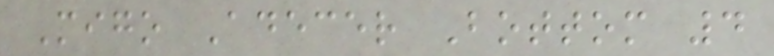Migo Adecer Bottom 4
